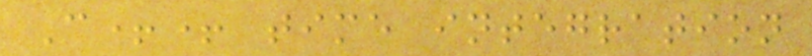C++ time integration
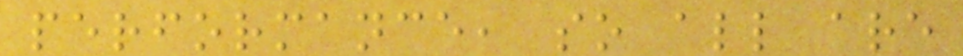performance, so all are
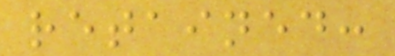retained:
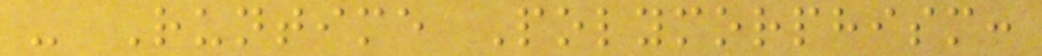- Runtime Polymorphism:
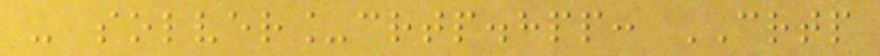- solver_crtp.hpp: CRTP
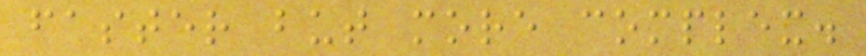faster but more complex.
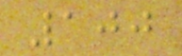100
